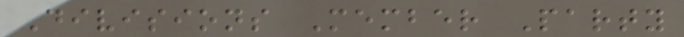Divisions Member Party
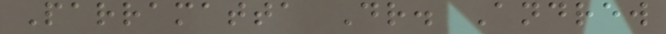Parramatta Dr. Andrew
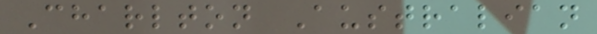Charlton Australian
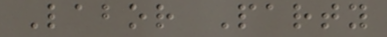Labor Party
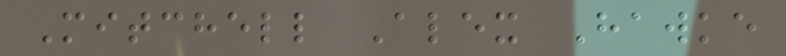Mitchell Alex Hawke
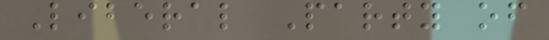Liberal Party of
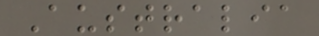Australia
